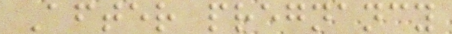After pregnancy
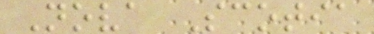Nova Scotia
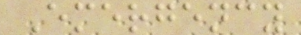Emergency
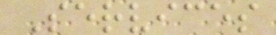Services
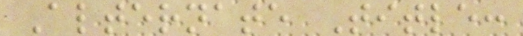Alternate Title:
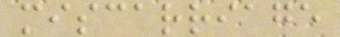miscarriage
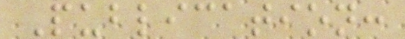Publication:
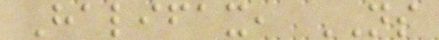Halifax, NS
